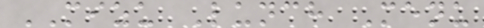MIZU Lunch Menu
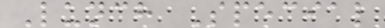Lunch Special
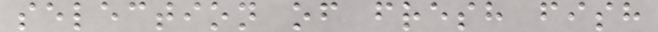selection of fresh fish
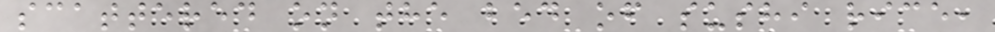scattered on the bed of sushi rice,
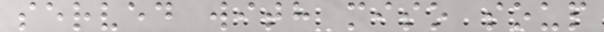served with miso soup
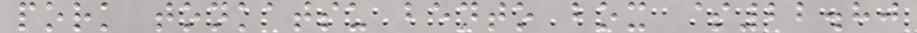pork tonkatsu bento box $22.80
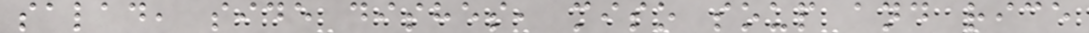salad, side dishes, miso soup and rice
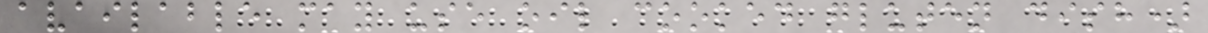available may use oil cooked gluten dish)
